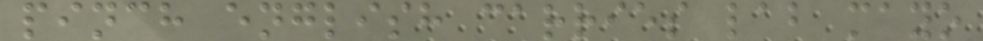pinch english carries lab mayo
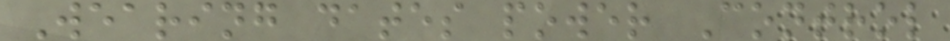Wearing dates power Control
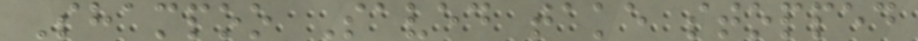Shampoo Saved take stopped
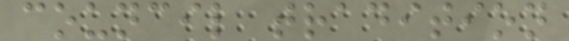council tradition
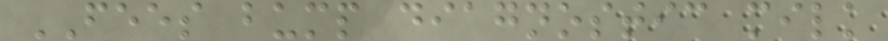FEES bump diagnostic milk
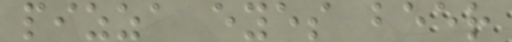pizza eyes beer
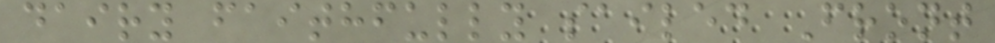dairy faithfully sailed Front
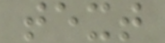text
